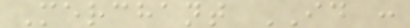Merchant ID :
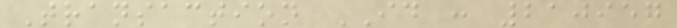Transaction ID : 210957
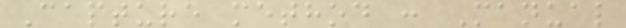Capture method : Manual
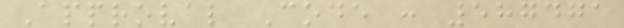Approval Code : 587471
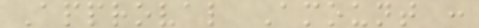Approval Amount :
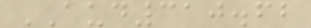AUD310.62
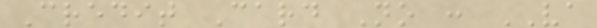Credit Card No : VA
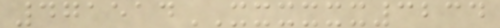471514XXXXXX3234
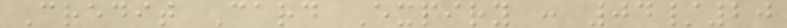Credit Card Expiry : 04/20
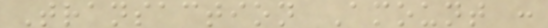Transaction Amount :
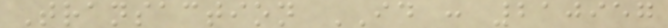Transaction ID : 210957
